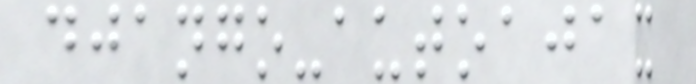django-autoajax
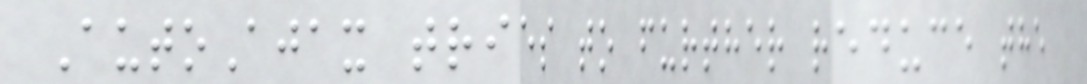AutoAjax tries to further reduce the
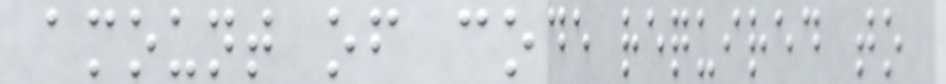amount of code required to
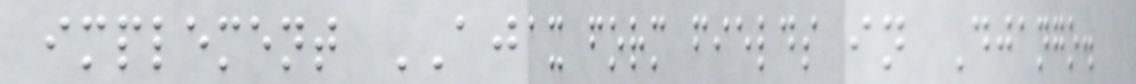implement AJAX form fields in Django.
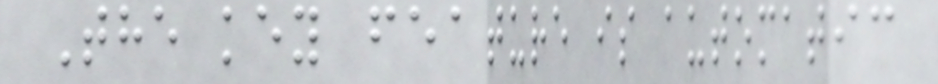The key feature is automatic
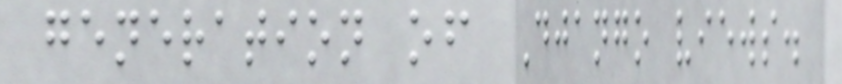generation of Django views.
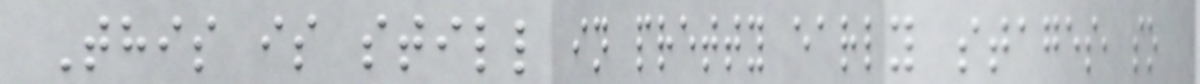This is still in pretty early stages, so
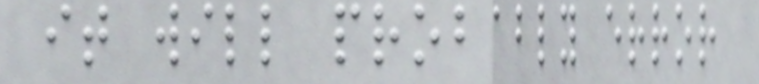it will probably error
